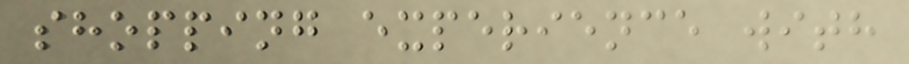shopping experience with
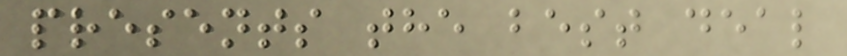presents the best deal
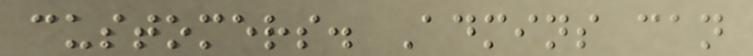customers. Admins can
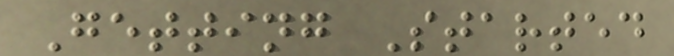Getting Started
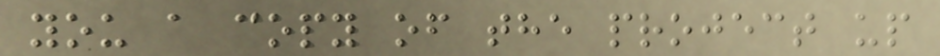you a copy of the project up
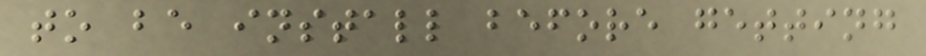to be install before getting
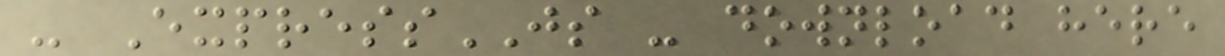- ExpressJS - download here
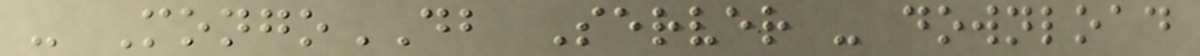- MongoDB Server - download
